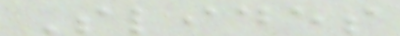Slides
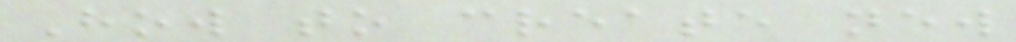How to create new
